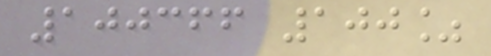100366 100%
